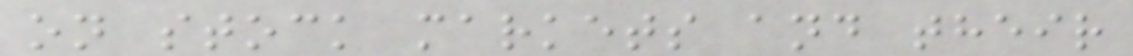on stock markets and their
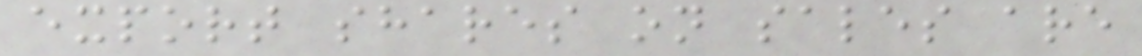export shares on sales are
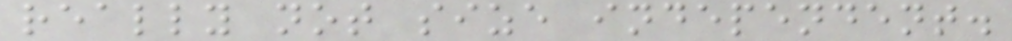really not size independent.
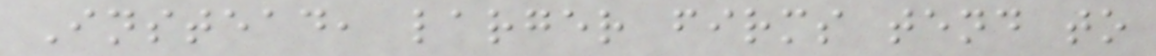Instead, larger firms tend to
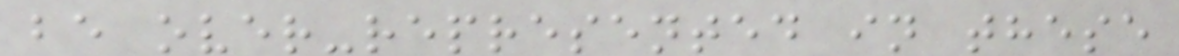be over-represented in these
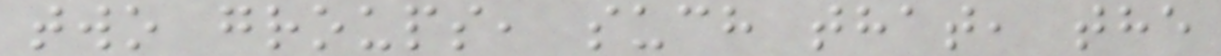two groups, such that, the
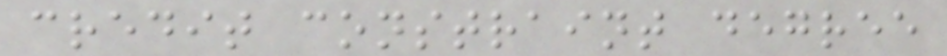credit constraint degree
